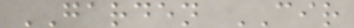GARDEN CIR
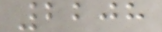2208
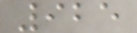925
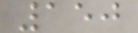150
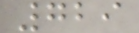729
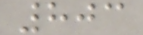803
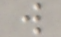w
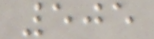505
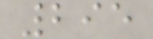295
